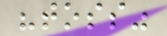"toss"
